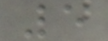5
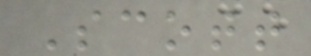Scott
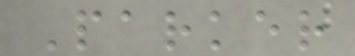Parker
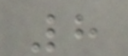8
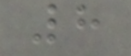8
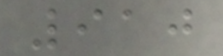910
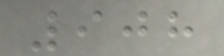908
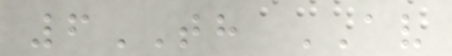6TH AV
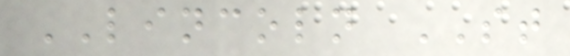LINCOLN ST
